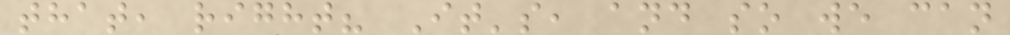that, right? It's, and so we can
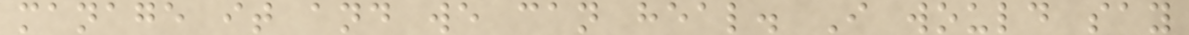manage it and we can heal. I would say
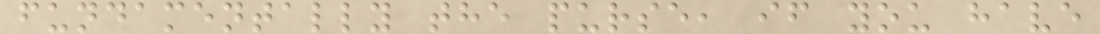fundamentally the purse, if you have
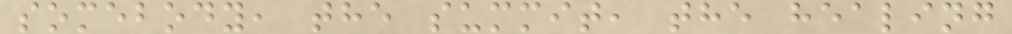somebody, the summit, the healing
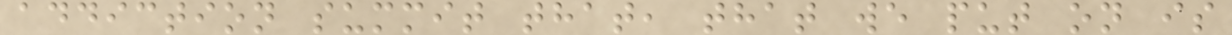addiction summit that, that we put on is
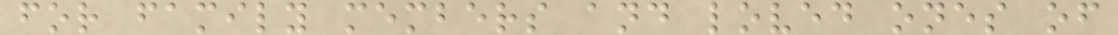for family members and loved ones of
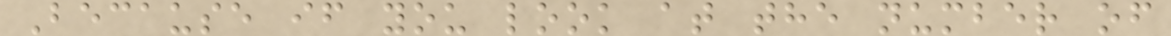Because if you look at the number of
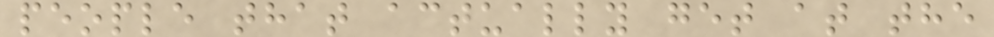people that actually get at the
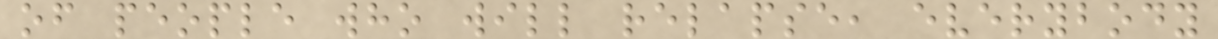of people who will relapse, everybody
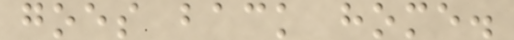goes back home.
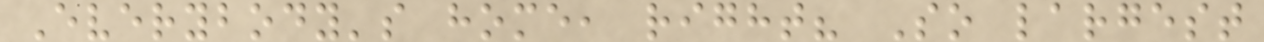Everybody's home, right? So largest
